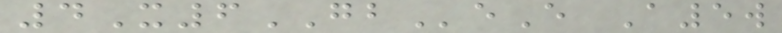4X6GBeE A5w
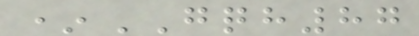*GQH87
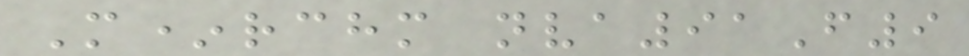M*rchm nva91F9
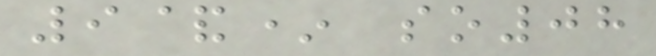9&* so08
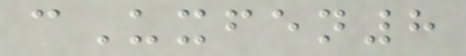cUxfen8
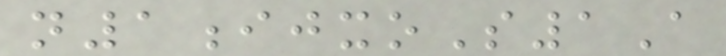n1ijxoS1A
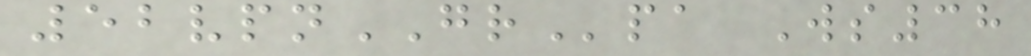52vpnGRpa Ws38
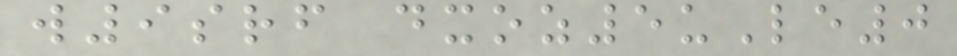w9srf dxoz5uLe0
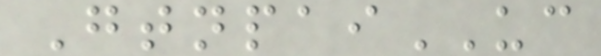GtnpaiUC
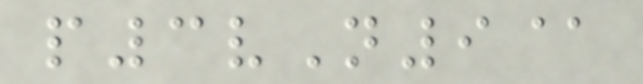p3vN9@
